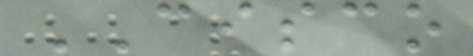CISCO
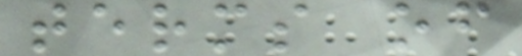terms of
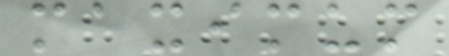maximum
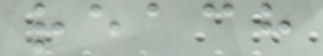reach
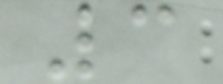3
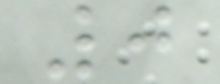0
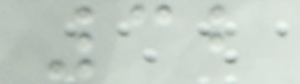32
